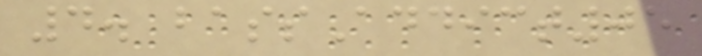4. bassAddict05
